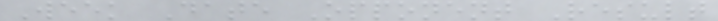Week Date Opponent Result
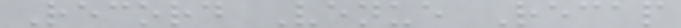Record Venue Recap
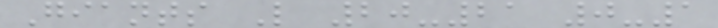Giants L 20-21 0-1
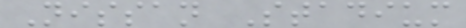Nissan Stadium
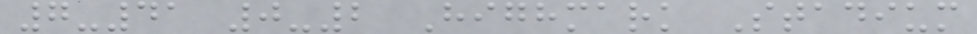7-41 0-2 Highmark Stadium
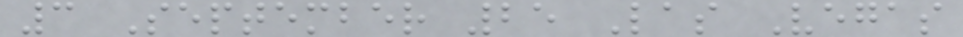3 September 25 Las Vegas
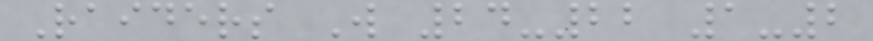Raiders W 24-22 1-2
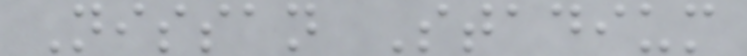Nissan Stadium
